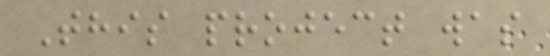This project was
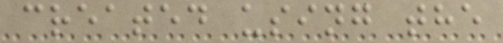created using the
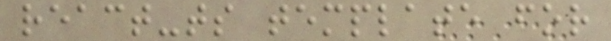react-ts template for
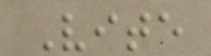Vite
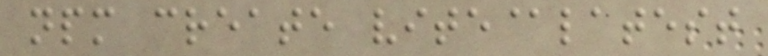npm create vite@latest
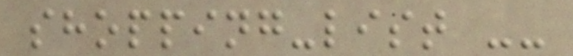shopping-list --
